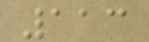113
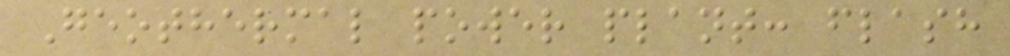Geothermal power plant: flash
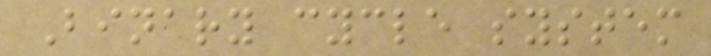Binary cycle system
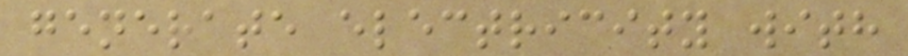generate electricity with
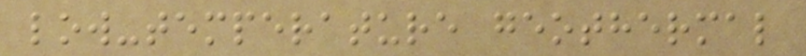low-temperature geothermal
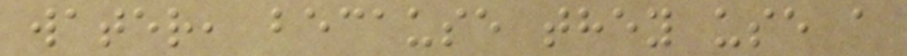water, because they use a
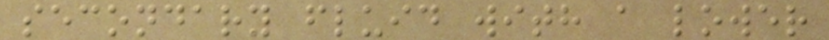secondary fluid with a lower
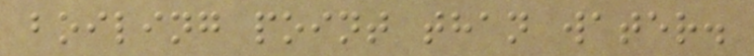boiling point than water.
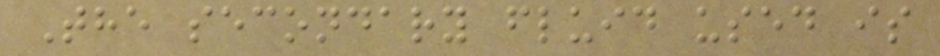The secondary fluid used is
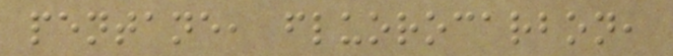pentane, fluorocarbon,
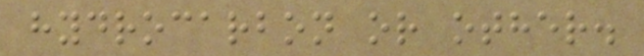hydrocarbon or other.
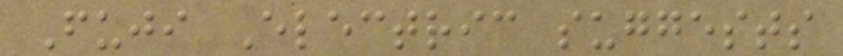Fuji Electric suggests
